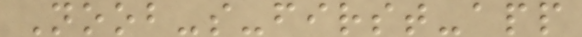Noob-s-first-app
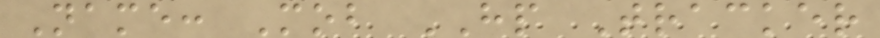Name: Mob HP Tracker
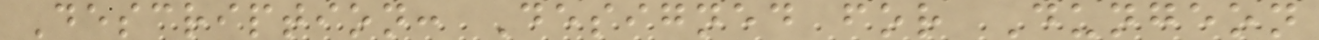Description: Designed for Dungeon
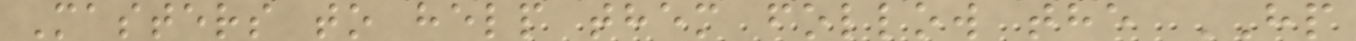Masters to help them follow the HP
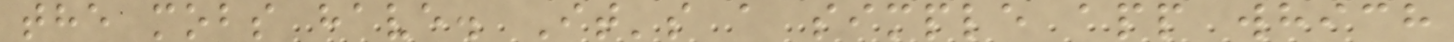the mobs have. It's a simple app which
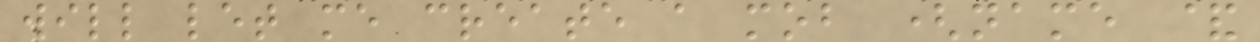will let me create a mob (name &
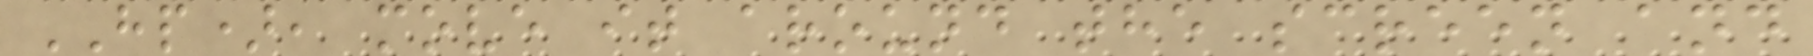HP), move it around the screen and
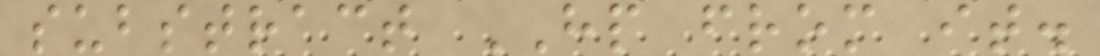substract HP from it.
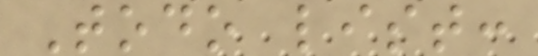Todo list:
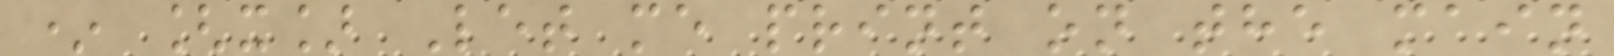* [x] Let me print on the main
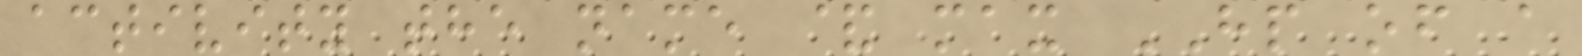activity the name & max HP of a
